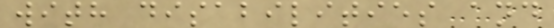with disabilities and
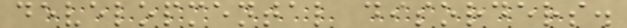developmental disorders.
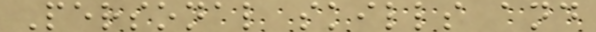Personal skills and
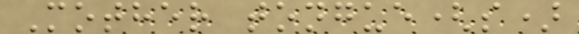Mother tongue(s)
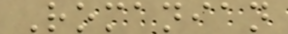Romanian
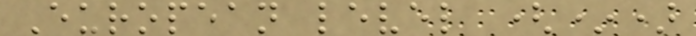European level (*)
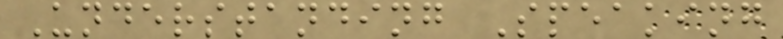Understanding Speaking
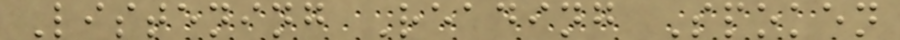Listening Reading Spoken
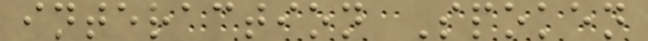interaction Spoken
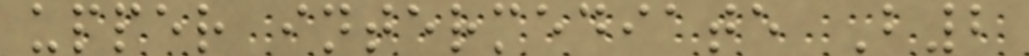upper intermediate B2
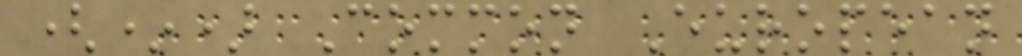(*) Common European
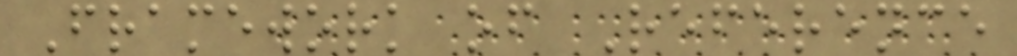Framework of Reference
